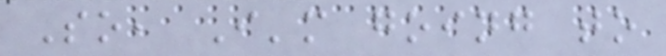So, I'm going to
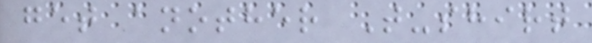get another T-shirt
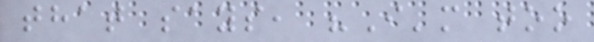that says, "I'm too
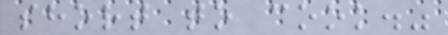short to cook."
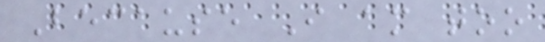Because I am too
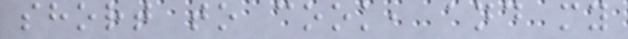short to cook, and my
